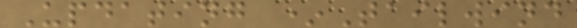Updating *Tailwind
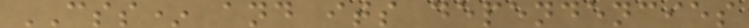CSS* and its dependencies
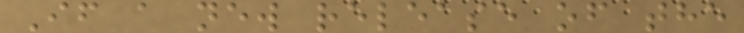If a new release of the
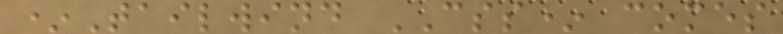*Tailwind CSS* comes
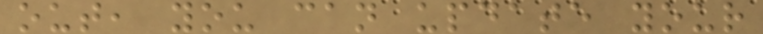out, you can update your
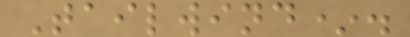Tailwind*.
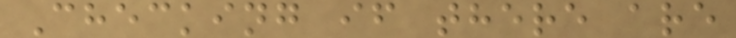Checking if there are
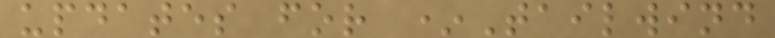updates for *Tailwind
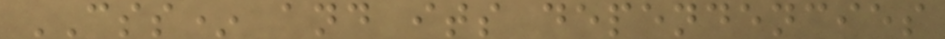CSS* and its dependencies
